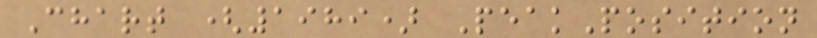Chart (1989) PeakPosition
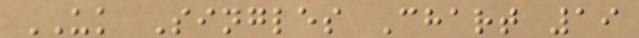UK Singles Chart 19
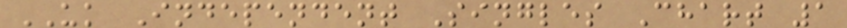UK Independent Singles Chart 1
